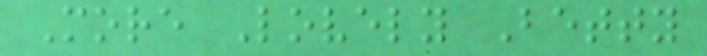More Lovely Betty
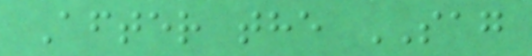After the SAG
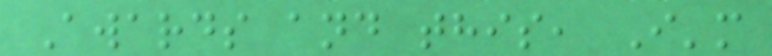Awards and this, I'm
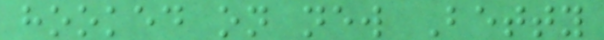hooked on new Betty
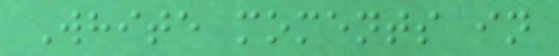White moments in
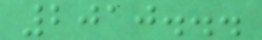2010...
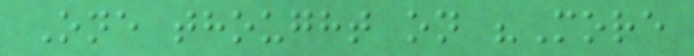One thought on "More
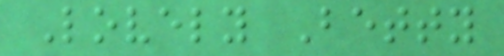Lovely Betty
